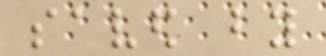saved by
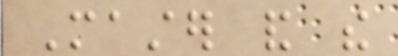Master and the
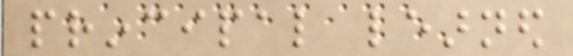principal learned
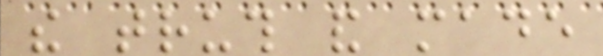the truth and made
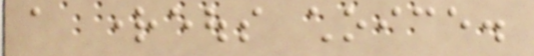a righteous choice.
